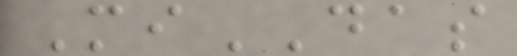MiDAS
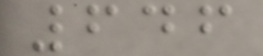646
